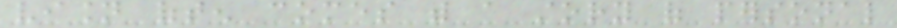vision often comes with a story of personal
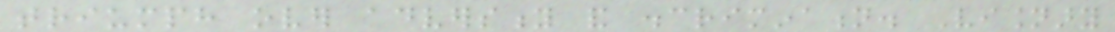triumph over adversity and discrimination. Visionary
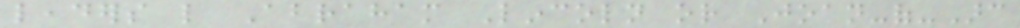leaders like Abraham Lincoln or Joan-of-Arc
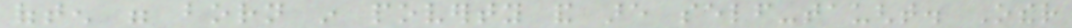often were born in poverty and are self-taught. Other
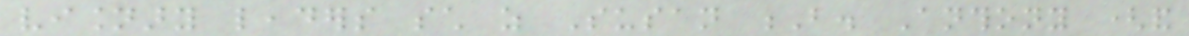visionary leaders such as Susan B. Anthony (and
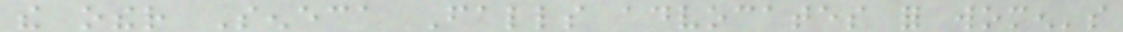the other Seneca Falls advocates for women's
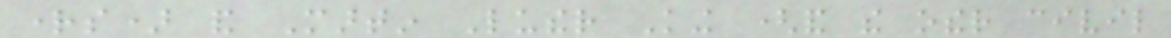rights) and Martin Luther King (and the other civil
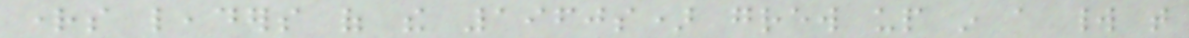rights leaders of the 1960s) grew up in a world that
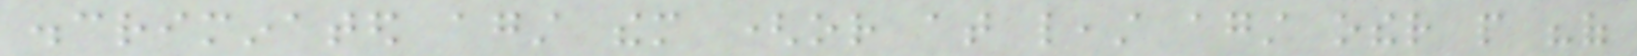discriminated against them (or at least against other people "of
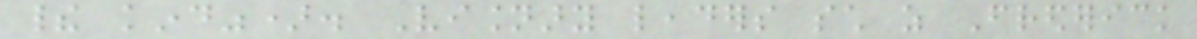their kind"). Visionary leaders such as Frederick
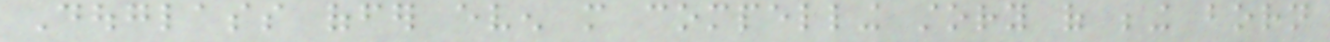Douglass offer even more compelling story of being born
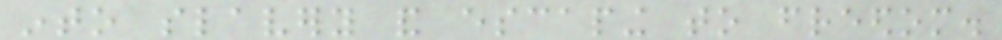into slavery and escaping to freedom.
